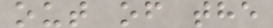out of the
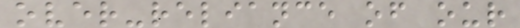over-reliance of our
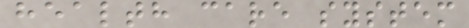health care system
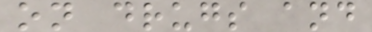on drugs and
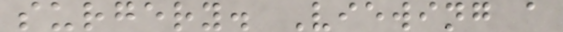surgery. Viewing a
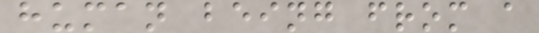human being from a
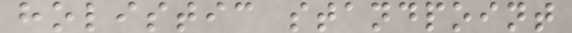holistic standpoint
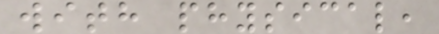with physical,
